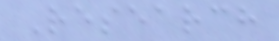Research
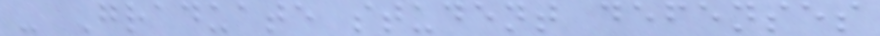- Graduate student defenses
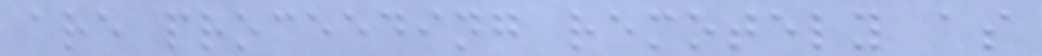are proceeding remotely as
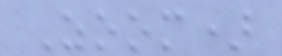Zoom)
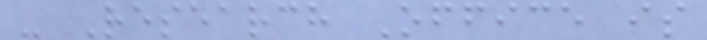- Research Office is
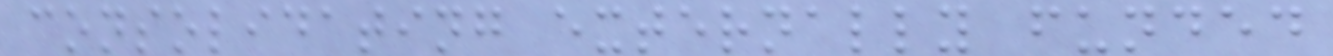consolidating externally funded
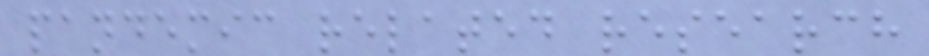pandemic related research
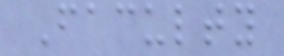Faculty
